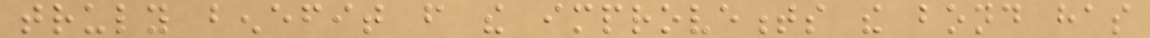truly benefit from the improvements the bond has
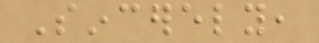Sincerely,
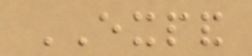EXPAND
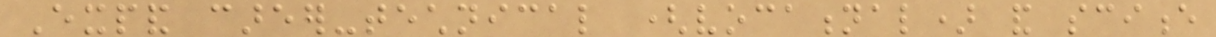Expand career-technical (vocational) and science
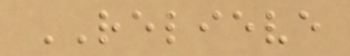RELIEVE
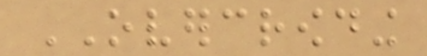OVERCROWDING
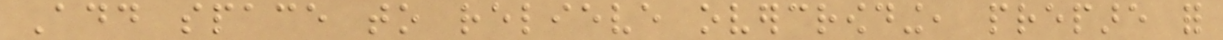Add space to relieve overcrowding, prepare for
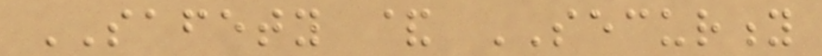SAFETY & SECURITY
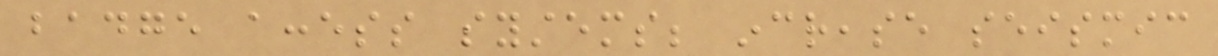badge access systems; increase seismic
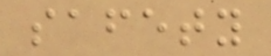safety
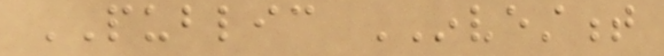PUBLIC INVESTMENT
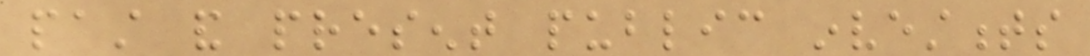past and present public investments
